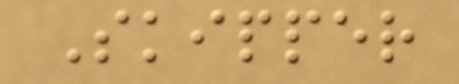Skipper
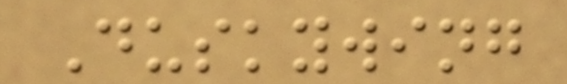Duskywing
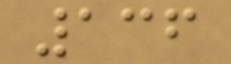136
